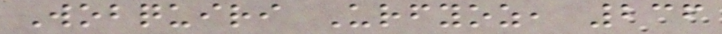Wobquiri Urfyoz, 236
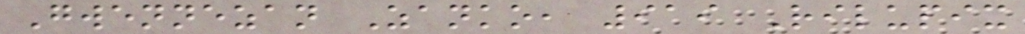Gwennezan Zanko, 919 Rilupix
